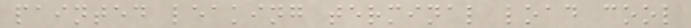painted leaking terminal load cool
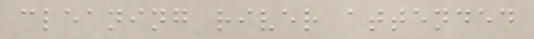cleaning river attended
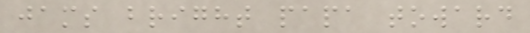jams bright papa toward
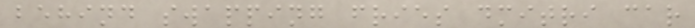behind swapping fries dmitri car
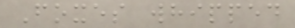Foxes whipped
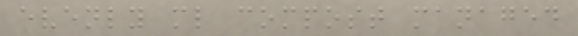evenly ml compost managed
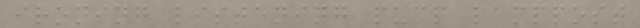ironing listening pump lamppost
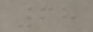68
